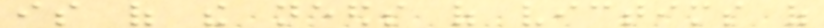is of the needs of victims of
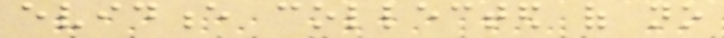evidence collected of no
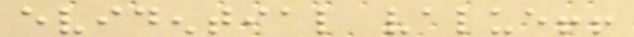evidential value!!
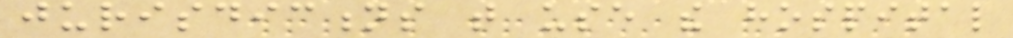jurisdictions that use the hospital
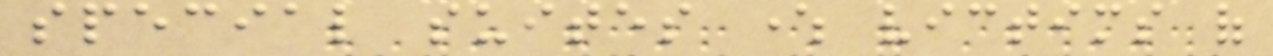special suites where victims of
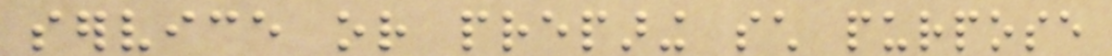service or preparing such purpose
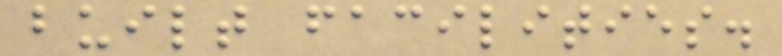built facilities.
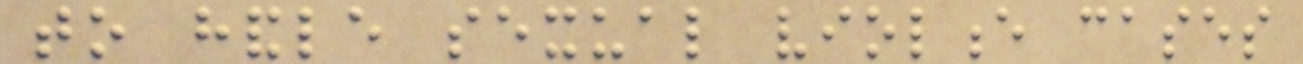to handle sexual violence cases
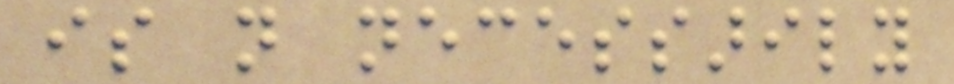is not necessarily
